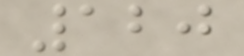120
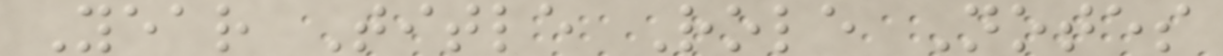Year Title Role Notes
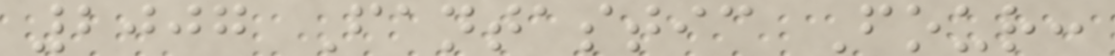2007 Fantastic Four:
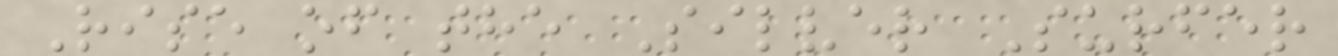Rise of the Silver Surfer
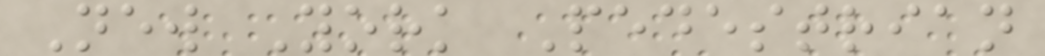New York Pedestrian
